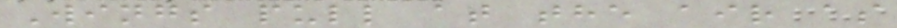Wings pull at the air as
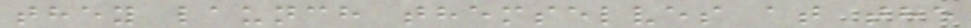they launch themselves at the
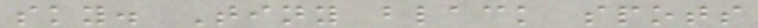sky. Tiny black spots
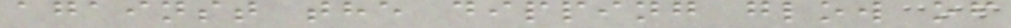against the dipping glow of
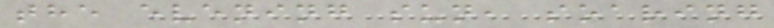the evening sun, soaring
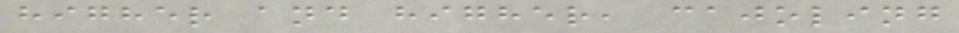higher and higher, cajoling
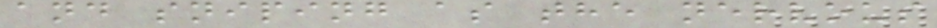and sniping as the nervous
